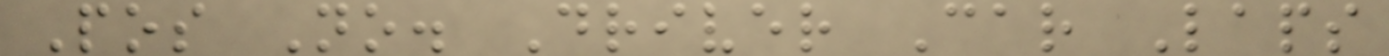Pos No. Driver Car Laps
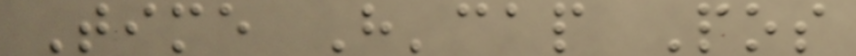Time H'cap Pos
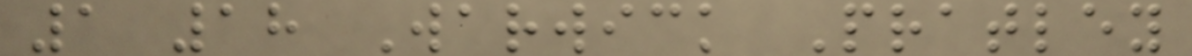1 18 Warwick Pratley
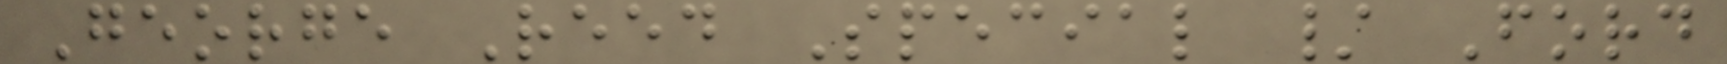George Reed Special / Ford
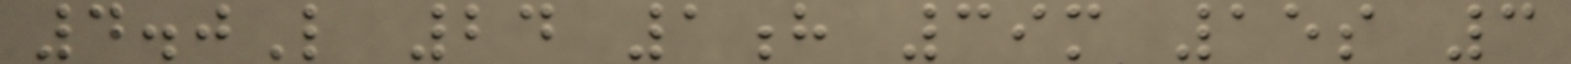4.0L 24 1h 39m 15s 3
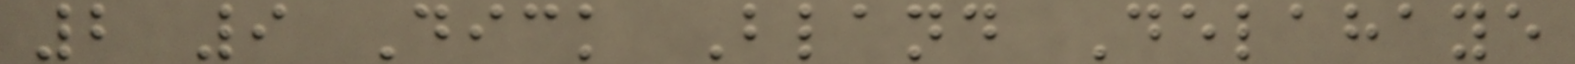2 9 Dick Bland Delahaye
